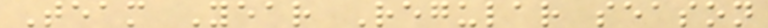Team Year Regular season
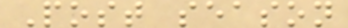Post season
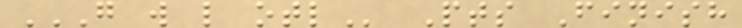G W L OTL Pts Finish
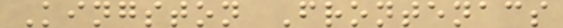Kingston Frontenacs
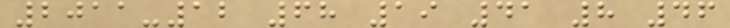2011-12 68 19 41 8 46
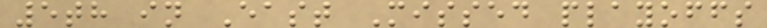5th in East Missed playoffs
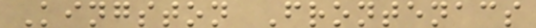Kingston Frontenacs
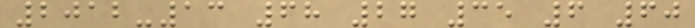2012-13 68 27 35 6 60
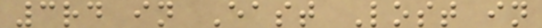3rd in East Lost in
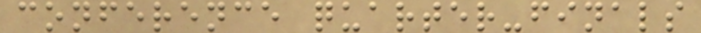conference quarter-finals
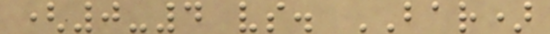(0-4 vs. BAR)
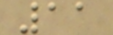11
